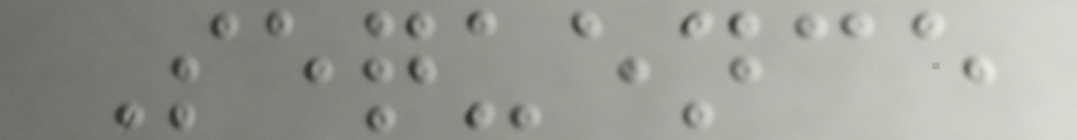Sequence
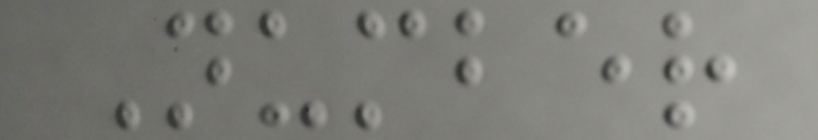Number
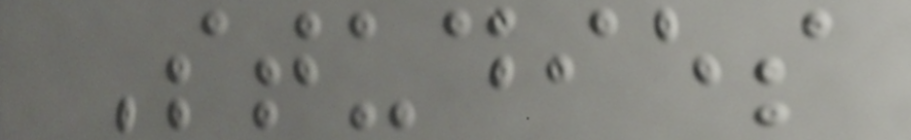Studies
